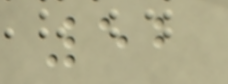52
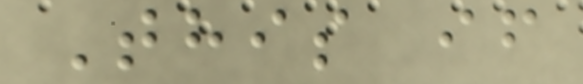This if
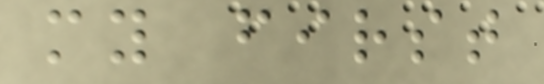my first
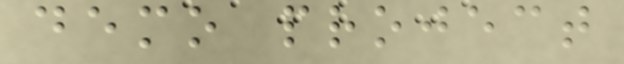demo project
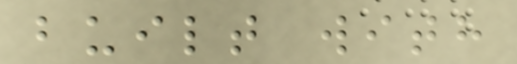built with
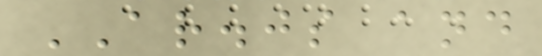AR.js and
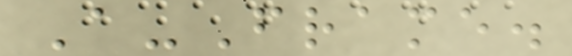A-Frame.
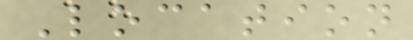Location
